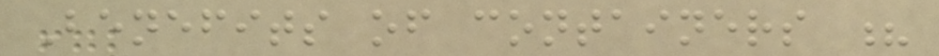Benefits of containers ?
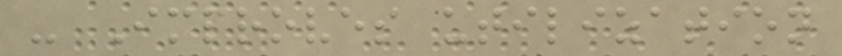- Improves utilization
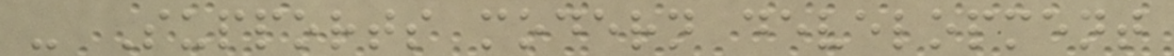- Supports modern development
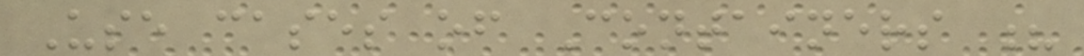Use cases of Containers ?
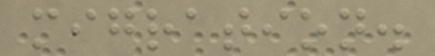migration.
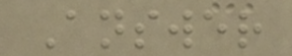Answer
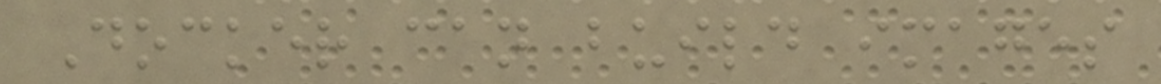Docker can build images
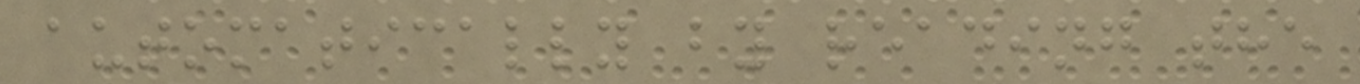automatically by reading the
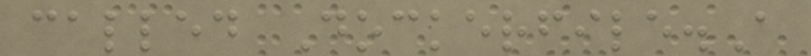called Dockerfile.A
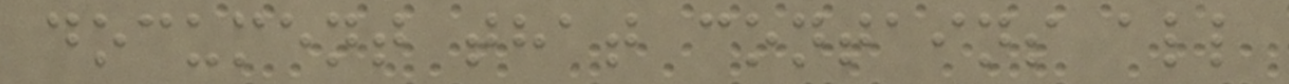document that contains all
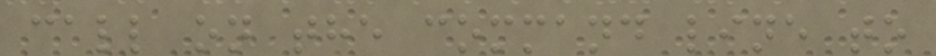call on the command line to
